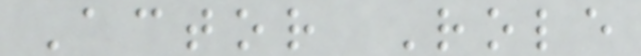Actor Role
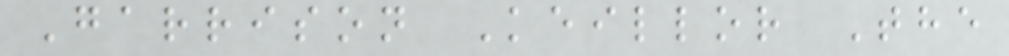Garrison Keillor The
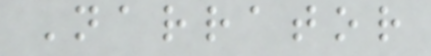Narrator
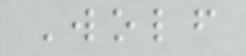Wolf
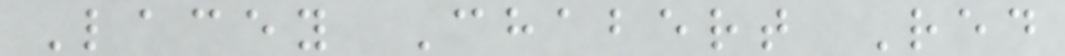Lacey Chabert Red
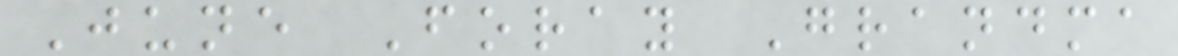June Foray Grandma
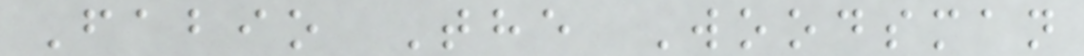Fabio The Woodsman
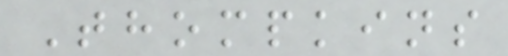Thompkins
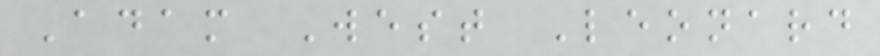Adam West Leonard
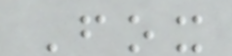Fox
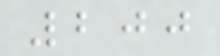200
